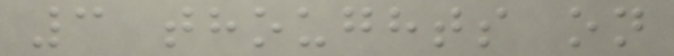3 thoughts on
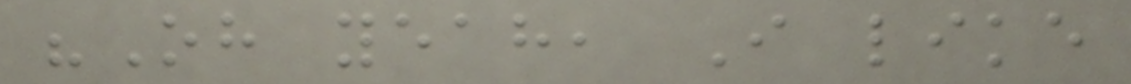"Oh yeah, I like
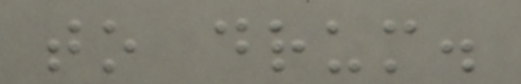to drum.
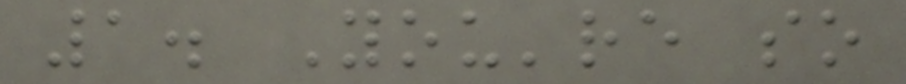1. You're so
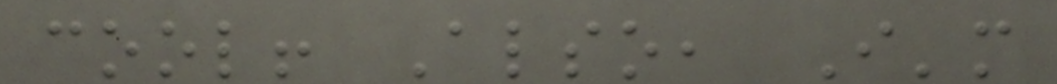cool! Also, I'm
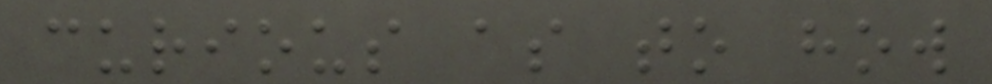curious as to how
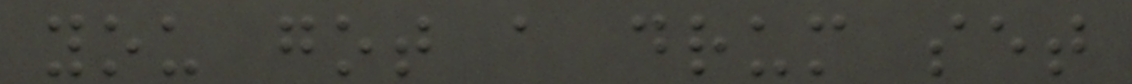you got a drum set
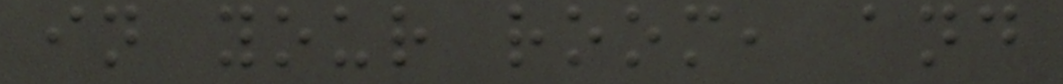in your room, and
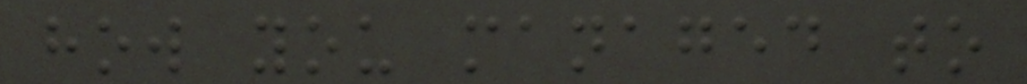how you managed to
